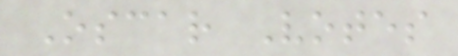Oscar Votes
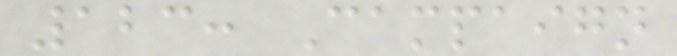123: Campaign
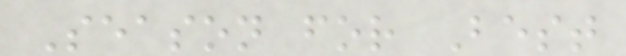Season for Best
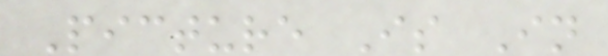Picture Is In
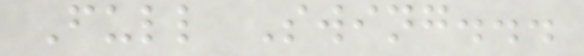Full Swing...
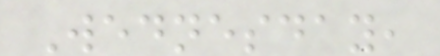Wednesday,
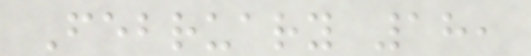February 18,
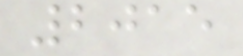2015
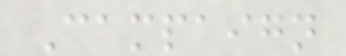Campaign
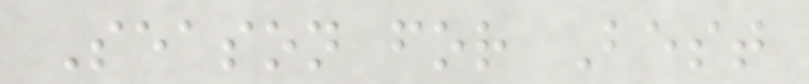Season for Best
